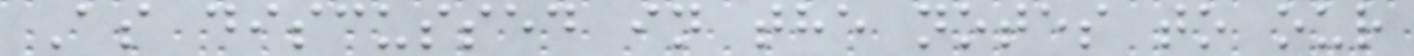As discussed in the notes to our
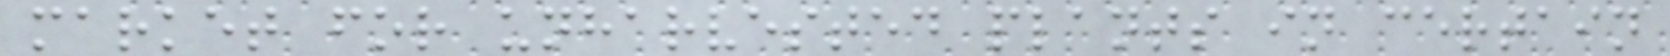market for unharvested plants in certain
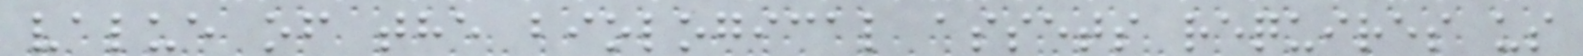value of the biological assets requires us
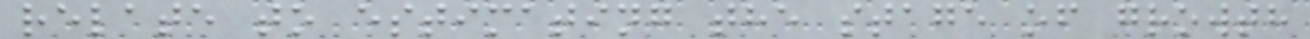relate to estimating the stage of growth
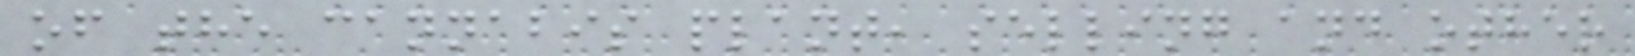of the cannabis plant, selling and other
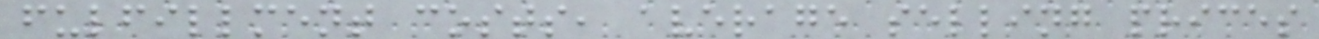fulfillment costs, average selling prices
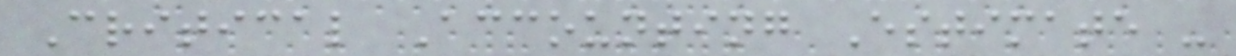Critical Accounting Estimate -
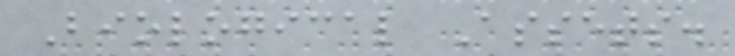Biological Assets.
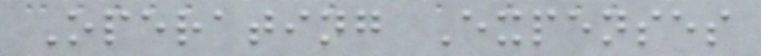Operating Expenses
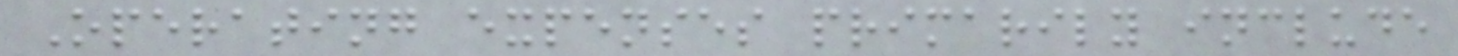Operating expenses primarily include
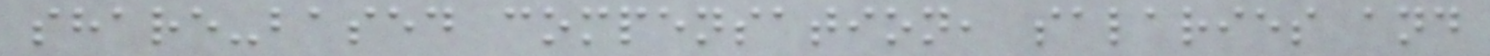share-based compensation, salaries and
